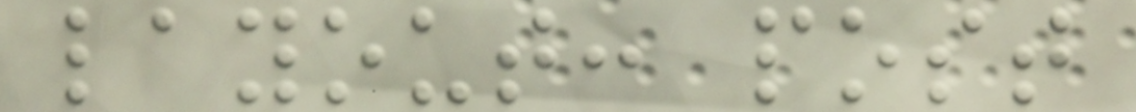layout: post
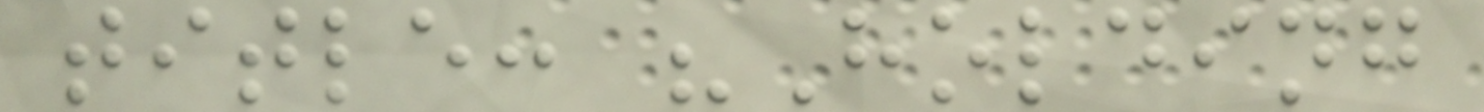title: "Holding
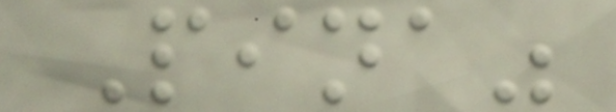Pina"
